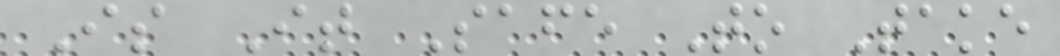Is It Safe To Take
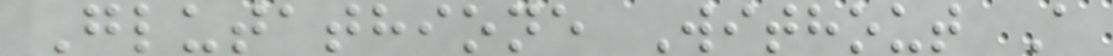Glutathione Without A
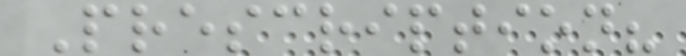Prescription?
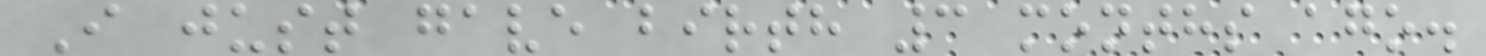I just gave birth 3 months ago.
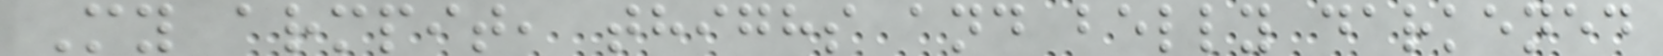My armpit, thighs and belly darkened
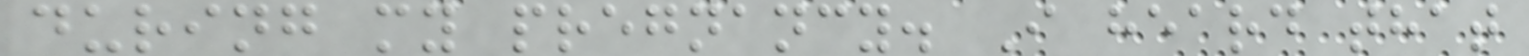during my pregnancy. I heard that
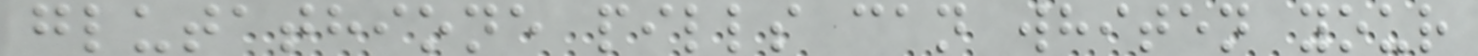glutathione pills can whiten your
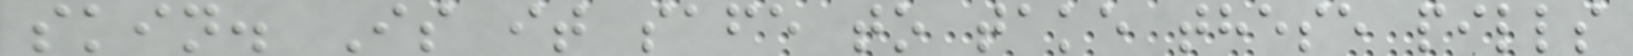skin. Is it safe to take these pills
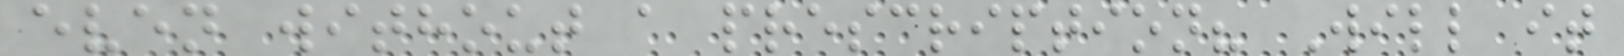even without a prescription? Will it
